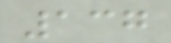137
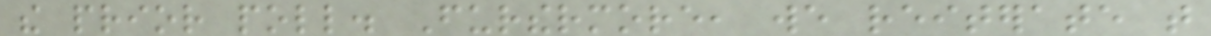the prior poll. Furthermore, we reiterate that
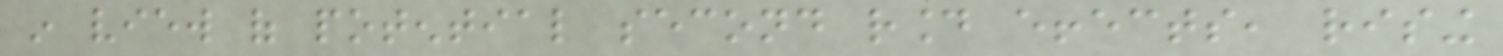in view of potential second round effects, rising
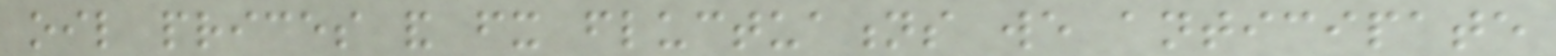oil prices and fx fluctuations we anticipate
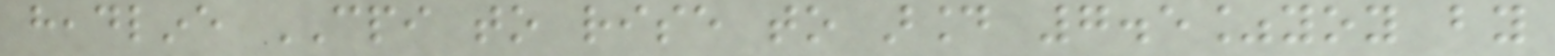headline CPI to rise to around 7.5%yoy by
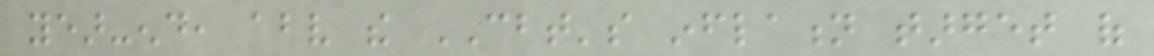year-end, above the CBT's inflation target of
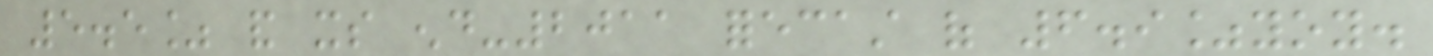5.5% and its end-2011 forecast of 6.9%yoy.
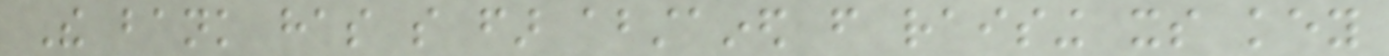The bank has so far abstained from raising its key
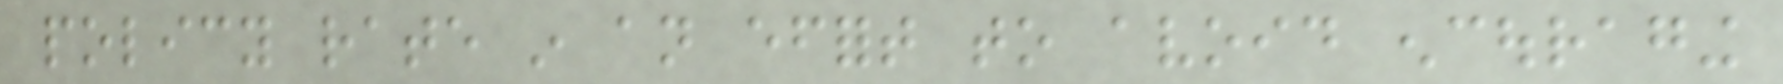policy rate in an effort to avoid encouraging
